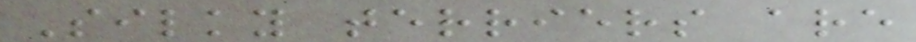Silky terriers are
